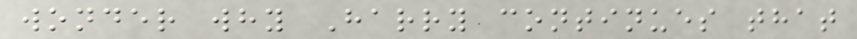wonder why Harry continues that
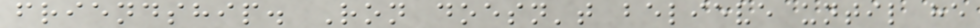friendship. Ron doesn't believe until he
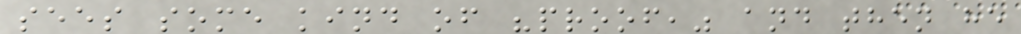sees some kind of "proof," and then he
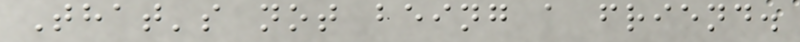That's not being a friend.
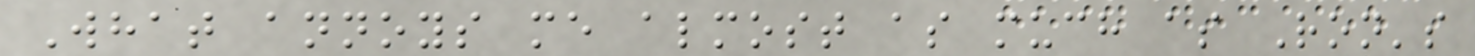What annoys me almost as much as Ron's
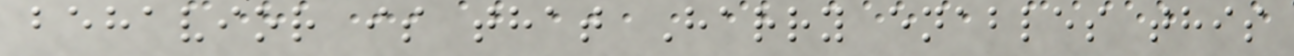behavior is that Harry enables this
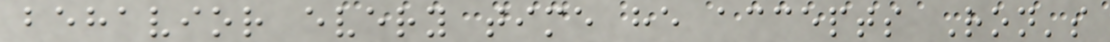behavior every time he accepts Ron's
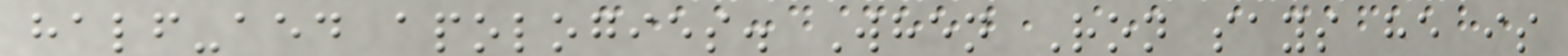half-aed apologies. When Ron says he is
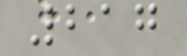217
